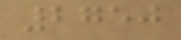2750
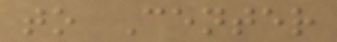to Center
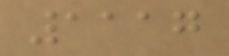1117
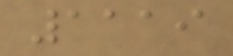1119
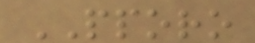PPORO
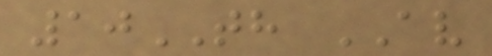10TH AV
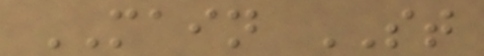MAIN ST
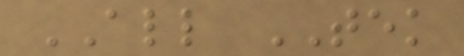ALL TEK
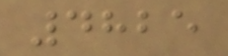4825
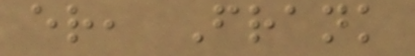er, Frank
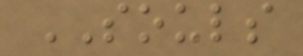SOULS
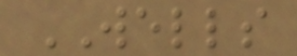WELLS
